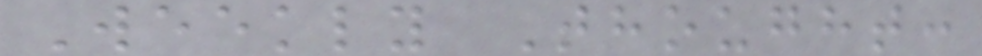Weekly Thought:
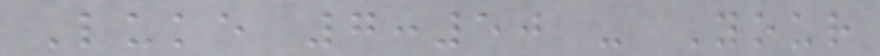Luke 7:50 - Your
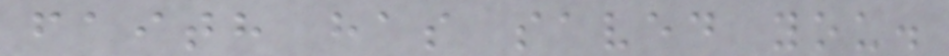faith has saved you.
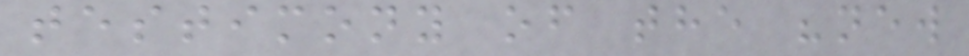testimony of the "new
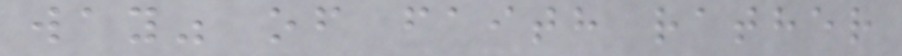way" of faith rather
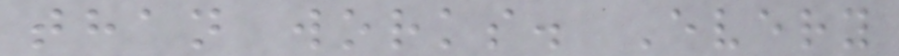than works. Every
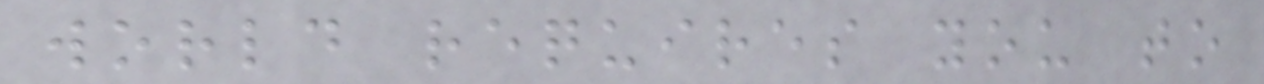world requires you to
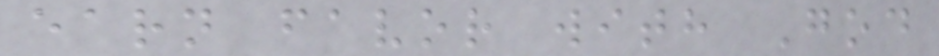earn favor with God
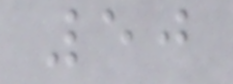50
